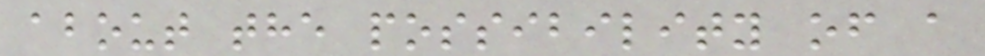about the possibility of a
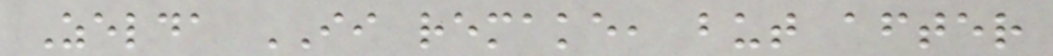Zelda II remake, but after
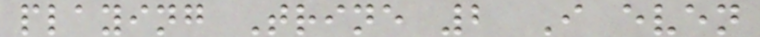playing Trine 2 I even
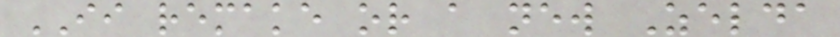II remake or a new Zelda
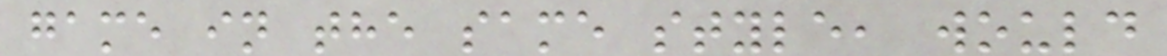game in the same style, would
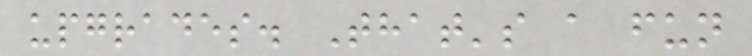upgrades. That's a fun
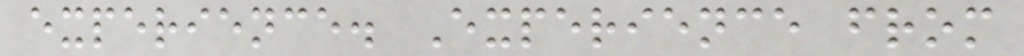experience. Experience from
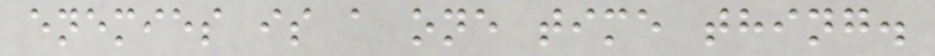enemies is a one time thing.
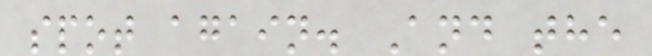spot again. And the
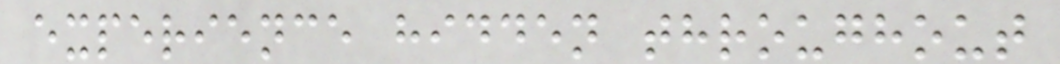experience hidden throughout
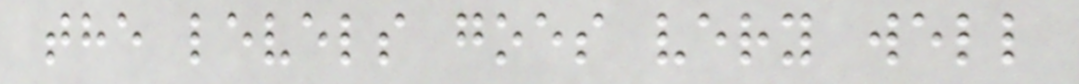the levels goes very well
